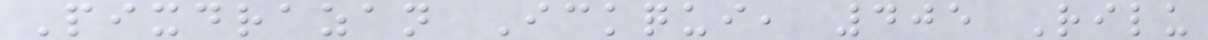Pixdrazan Ickqui, 405 Rilu
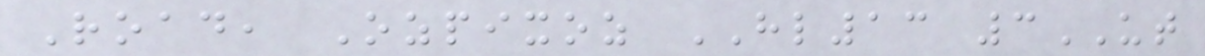Road, Ozpixoz HL13 3UT
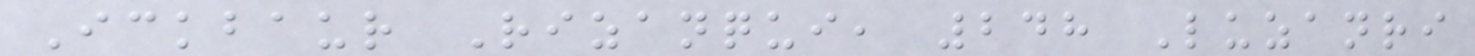Ickbaur Rizanqui, 248 Luzanri
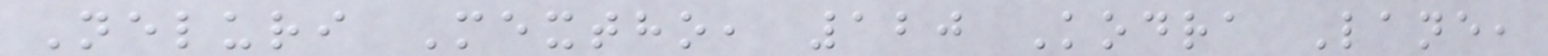Neluri Mextho, 120 Kodra Lane,
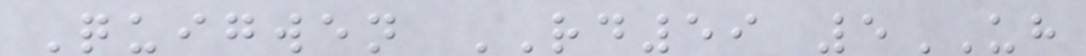Quigwen RD59 5UH
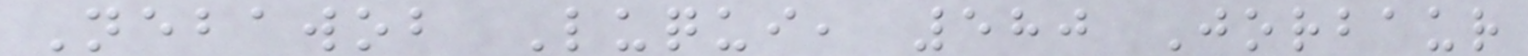Nebawob Luqui, 580 Jorbaur
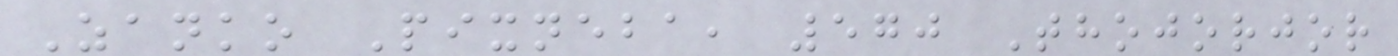Zanko Pixneba, 570 Thojorjor
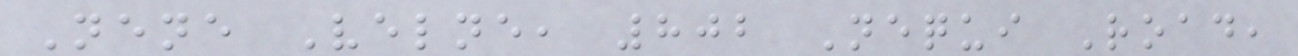Nene Velne, 802 Nequi Road,
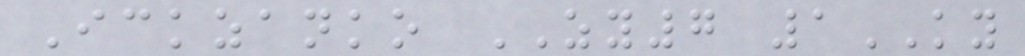Ickzanko ZY7 1KY
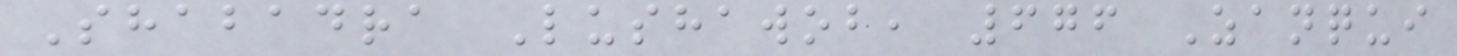Shabadra Lushawob, 676 Zanqui
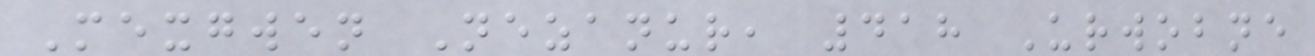Mexgwen Nezanur, 418 Urwobne
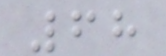68
